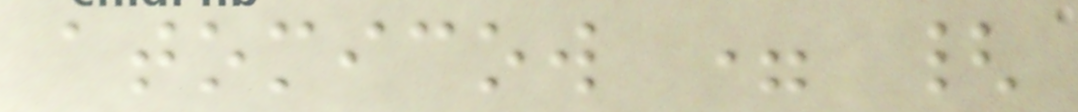atomicow = {
